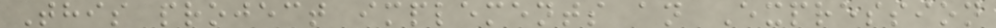This project implements an Expression
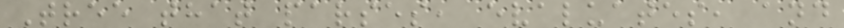Tree that parses, evaluates, and
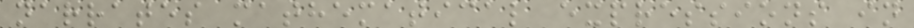narrates mathematical expressions in
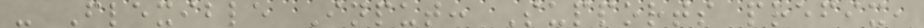- Flexible Input: Supports prefix,
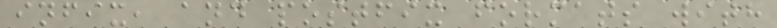infix, and postfix formats with
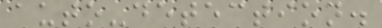auto-detection.
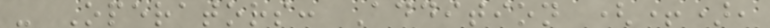- Operators: Addition (+),
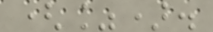(%).
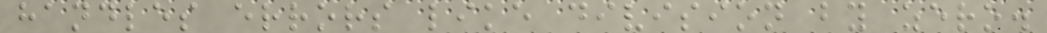handles errors like division by zero.
